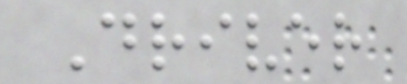Driver
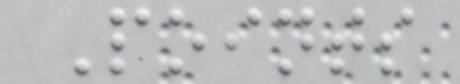Points
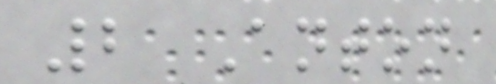2 Anton
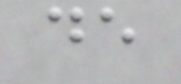de
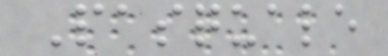Pasquale
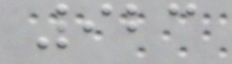923
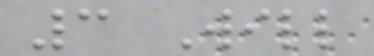3 Will
